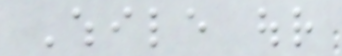While our
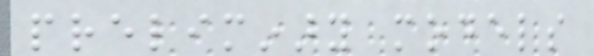preliminary models
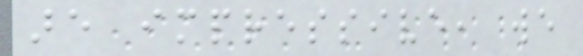are impressive, we
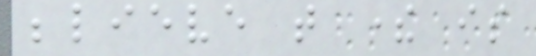believe that there is
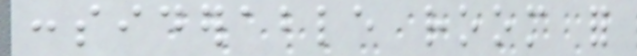considerable room for
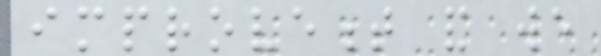improvement and we
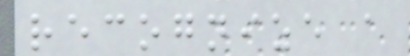recognize a
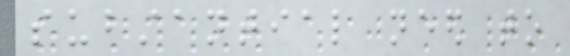substantial need to
